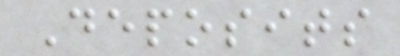Deposits
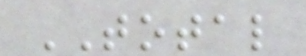TOTAL
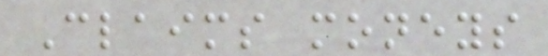Claims moneys
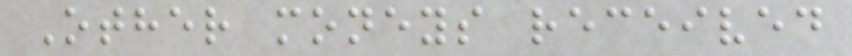Other moneys received
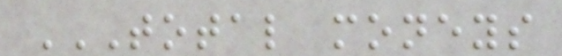TOTAL MONEYS
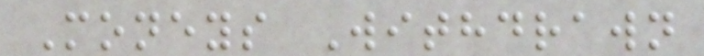Moneys Withdrawn
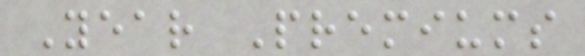Year Premiums
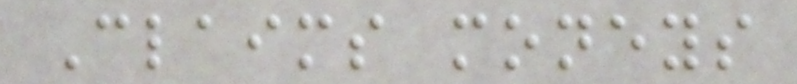Claims moneys
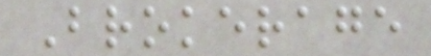Brokerage
